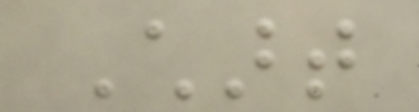Chart
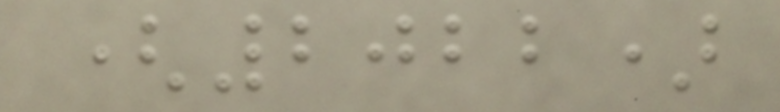(2022)
